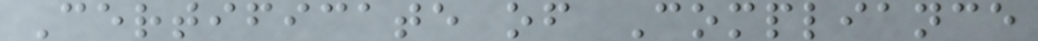Certificate of Compliance
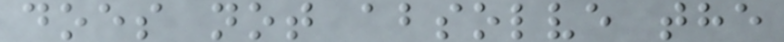does not absolve the
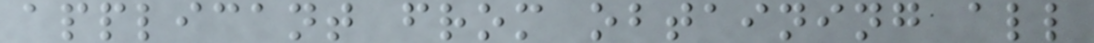applicant from obtaining all
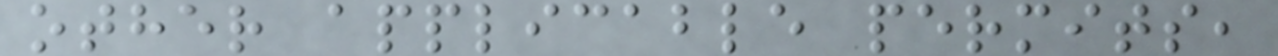other applicable permits,
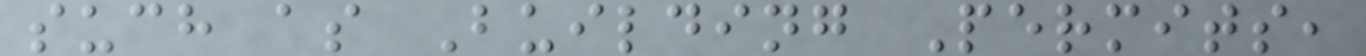such as Building Permits,
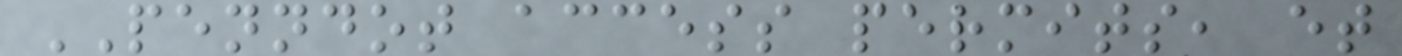PENNDOT access permits, et
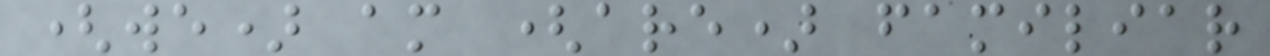(we) am (are) familiar
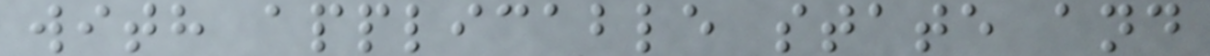with applicable state and
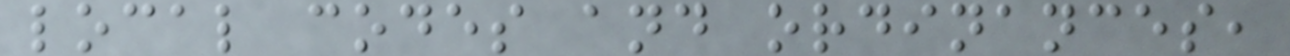local codes and ordinances,
